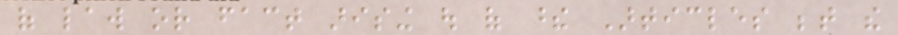of law or fact arising out of these Articles between the
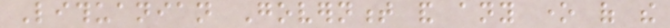Lithuanian Government and any one of the
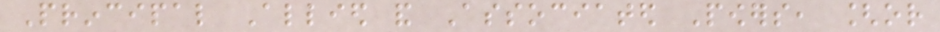Principal Allied and Associated Powers, [or
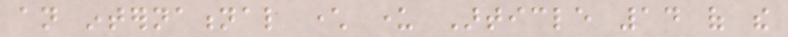an international character under Article 14 of the
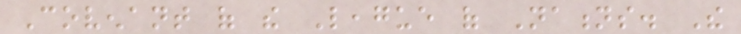Covenant of the League of Nations. The
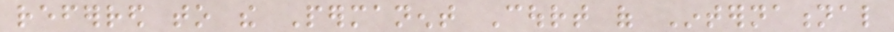referred to the Permanent Court of International
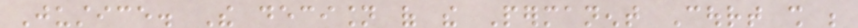Justice. The decision of the Permanent Court shall be
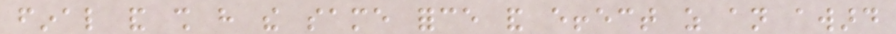final and shall have the same force and effect as an award
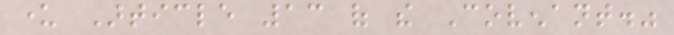under Article 13 of the Covenant."
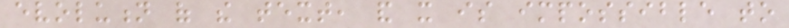evolution of the text, and it is impossible to
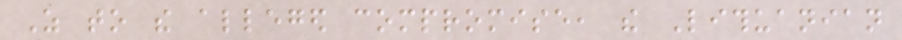As to the alleged compromise, the Lithuanian
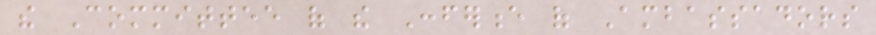the Committee of the Conference of Ambassadors
